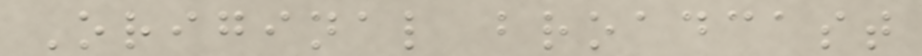Original broadcast
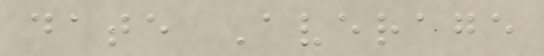date Average
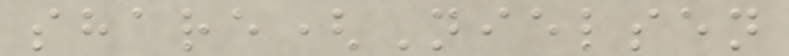share(Nielsen
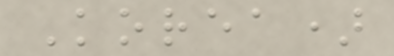Korea)
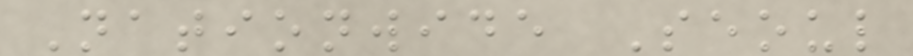Nationwide Seoul
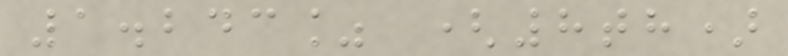1.243% (8th)
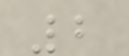2
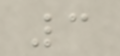3
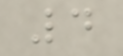4
